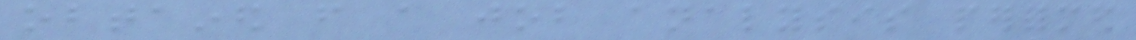obtained from a job analysis performed
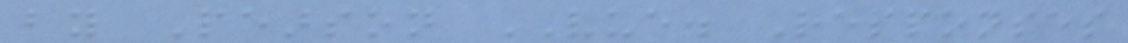by Pearson VUE. Responses
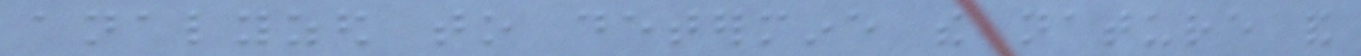analyzed to determine the nature and
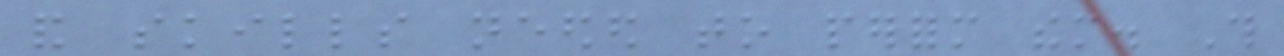and skills needed to perform them. This
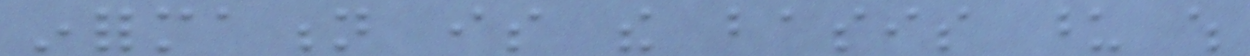information is the basis upon which
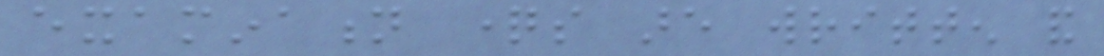examination questions are written and
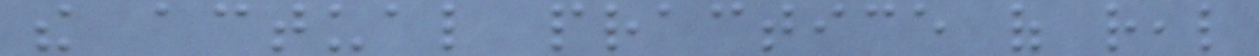the actual practice of real
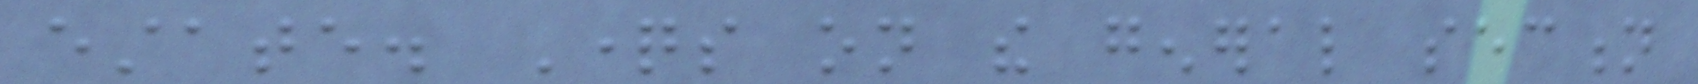estate. Questions on the general section
